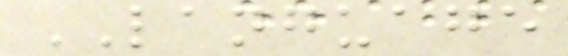LANGUAGE
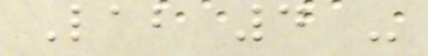Lab 4 -
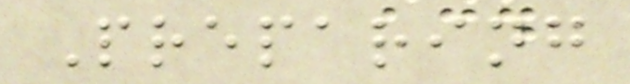Preparing
